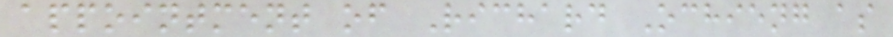appointment of Richard Ochieng as
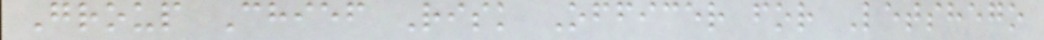Group Chief Risk Officer for Letshego
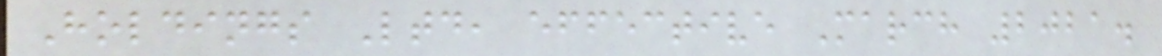Holdings Ltd, effective March 2021.
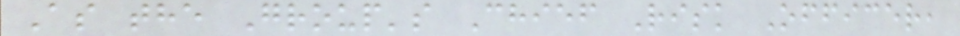As the Group's Chief Risk Officer,
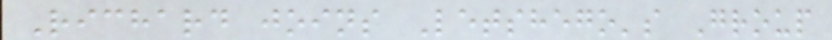Richard joins Letshego's Group
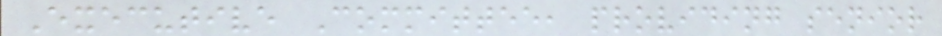Executive Committee, providing senior
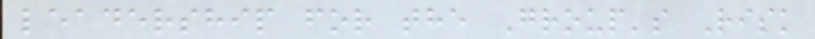leadership for the Group's Risk
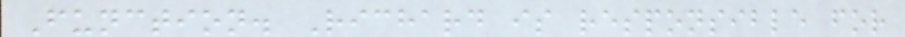Function. Richard is responsible for
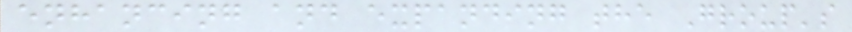enhancing and expanding the Group's
